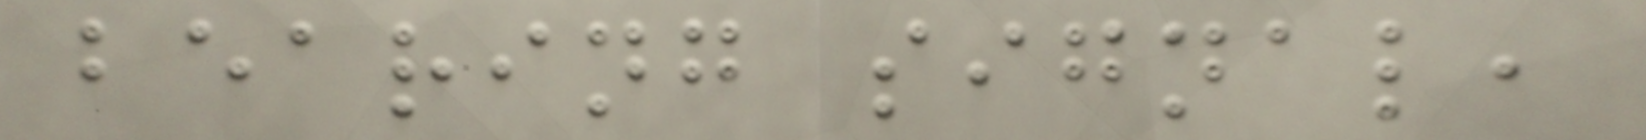bearing signal,
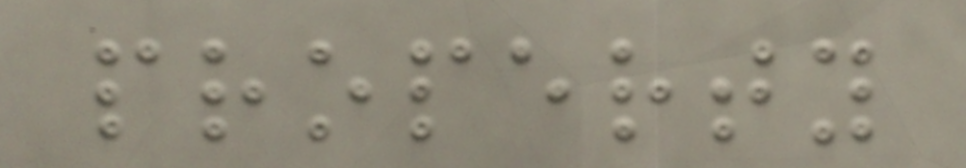property
